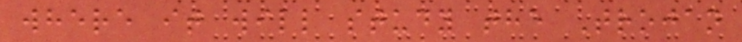where it will study the Trojan
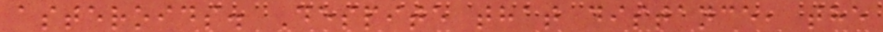asteroids. Despite that distance, the
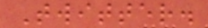Twitter.
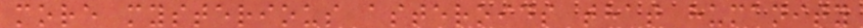more mysterious asteroids that humanity
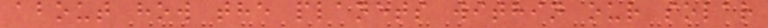about how the planets within our solar
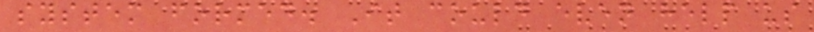system formed. It could even help us
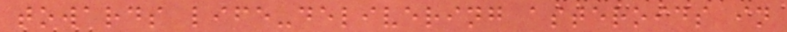towards life-delivering asteroids in
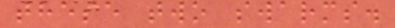these two swarms.
